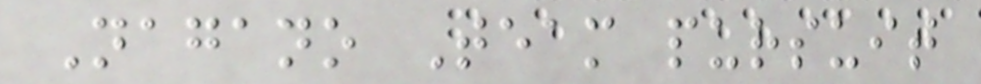Nagano Team pursuit
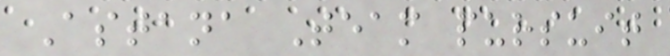Astana Team pursuit
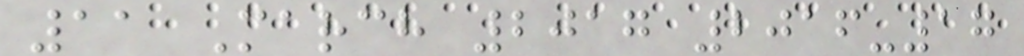11 March 2017 2016-17
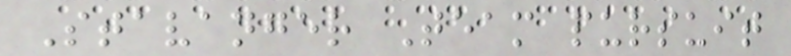Stavanger Team pursuit
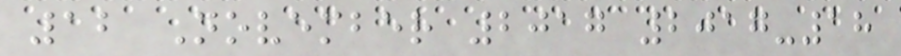12 November 2017 2017-18
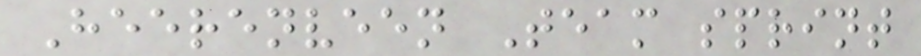Heerenveen Team sprint
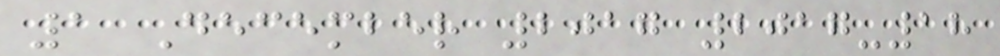1 December 2017 2017-18
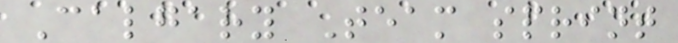Calgary Team sprint
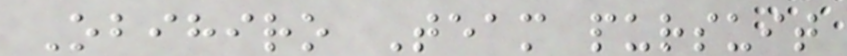Obihiro Team pursuit
